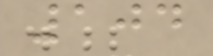104
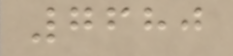7680
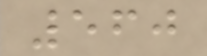560
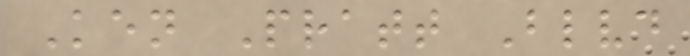Ken Pratt Blvd
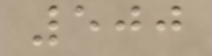500
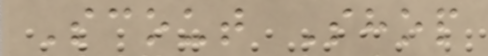Scout Shop
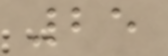25
